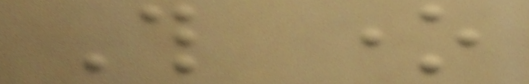This one
